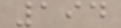194
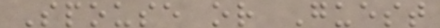Spouse or Guest
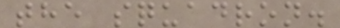the squadron.
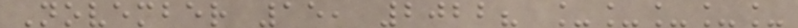November 15, 2022? _____
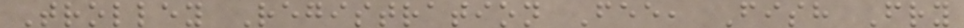Trolley Registration Fee, Fish Fry
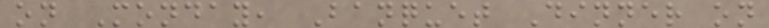on Monday, Banquet Dinner on
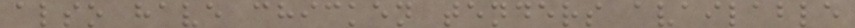also have chicken tenders available
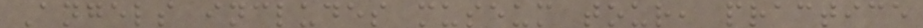Angels includes museum tour, practice
